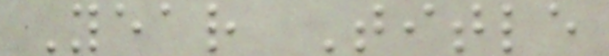Year Title
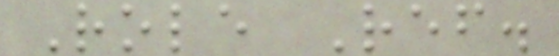Role Ref.
